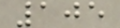105
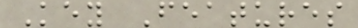Key Features
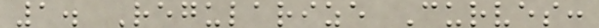1. Regularize Curves:
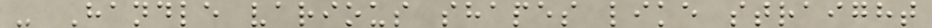- Handle various shapes like straight
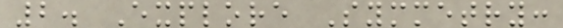2. Explore Symmetry:
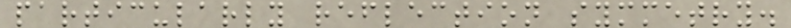particularly reflection symmetry.
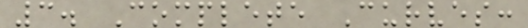3. Complete Curves:
